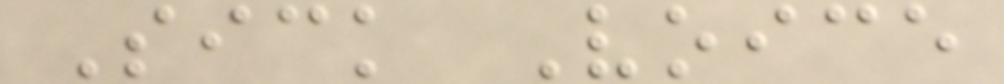Sick Voice
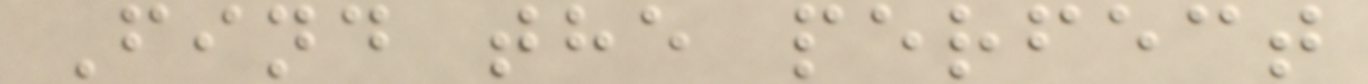Find the perfect
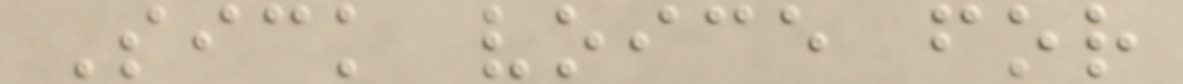Sick voice for
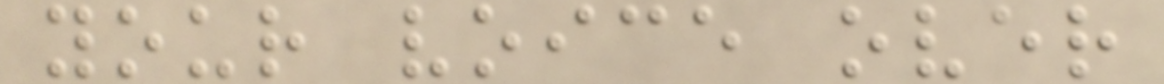your voice over
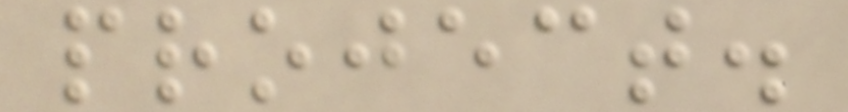project.
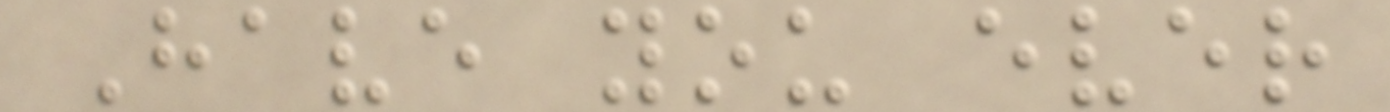Have you ever
